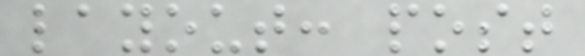layout: post
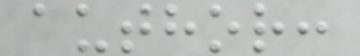author:
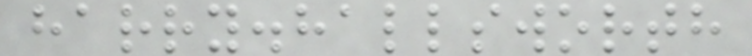harry.hallsworth
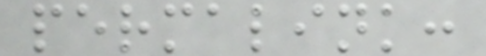permalink:
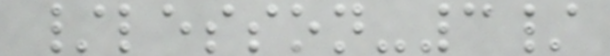/lesson-3/
